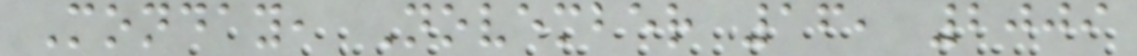Monday, November 16, 2009
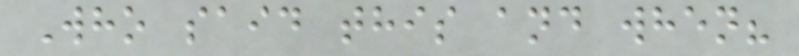Who said this and when?
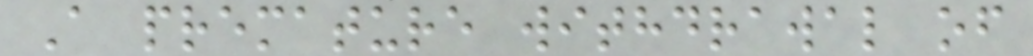A premature withdrawal of
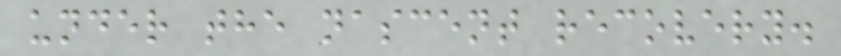under the nascent recovery.
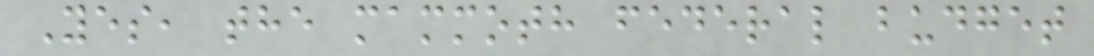Yes, the mammoth federal budget
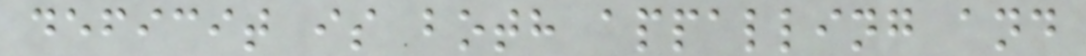deficit is both appalling and
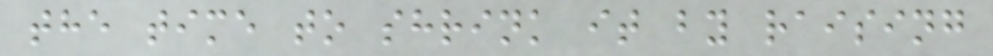the time to shrink it by raising
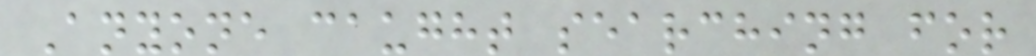Anyone caught searching for
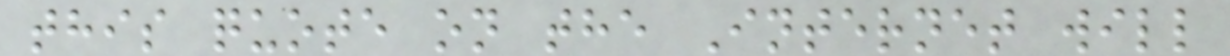this quote on the Internet will
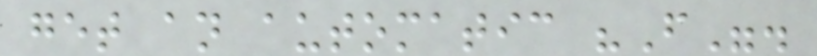get an automatic "F".
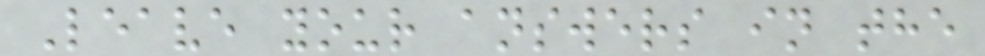Leave your answers in the
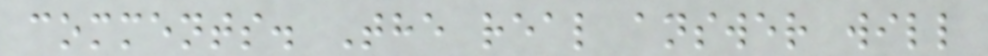comments. The real answer will
